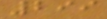299
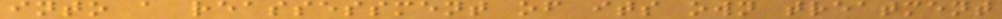into a reassessment of its own treatment
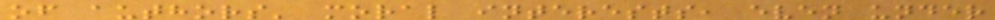of authors' moral interests, even under
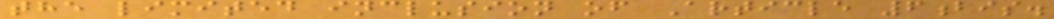the limited inclusion of Article 6bis.
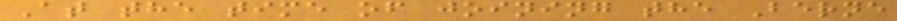At the time of joining the Berne
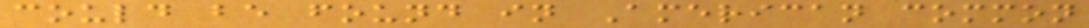could be found in American common
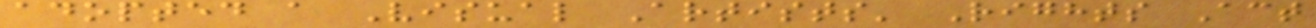adopted a Visual Artists' Rights Act
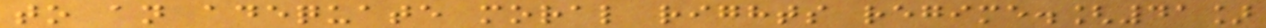to an adequate moral rights regime.[41]
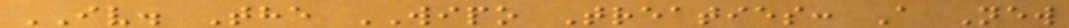IV. The WIPO Treaties: A New
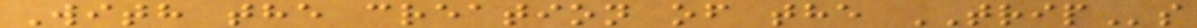With the creation of the TRIPs
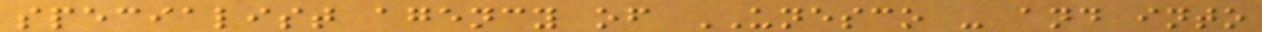specialist agency of UNESCO - and into
